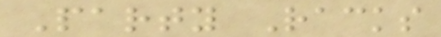Party Racks
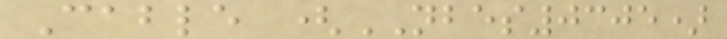Cable (NBES0305)
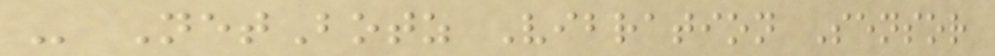- NetBotz Vibration Sensor
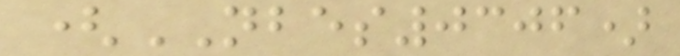(NBES0306)
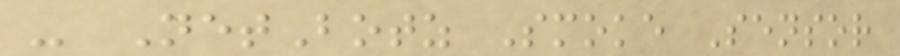- NetBotz Smoke Sensor
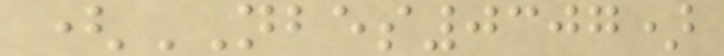(NBES0307)
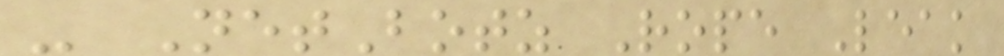- NetBotz Rope Leak
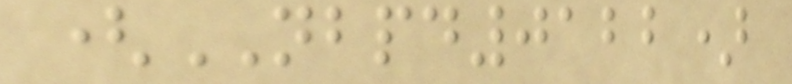(NBPD0122)
